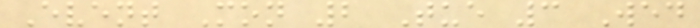Event Mon 2 Tue 3 Wed
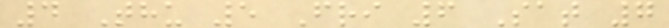4 Thu 5 Fri 6 Sat 7
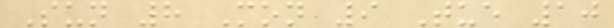Sun 8 Mon 9 Tue 10
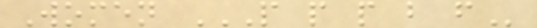Women P P P B F
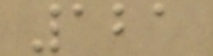121
